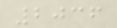2036
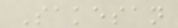Sakesan
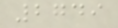2749
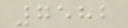7582
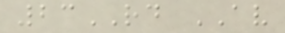23RD AV
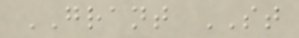GRANT ST
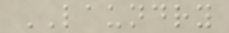LAUNDRY
